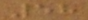58
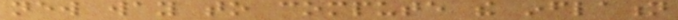new way to compute the inflation
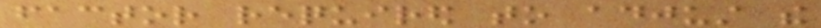factor required to adjust the
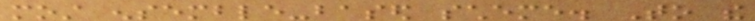most ensemble-based scheme. To the
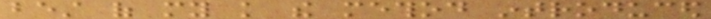best of my knowledge the method introduced
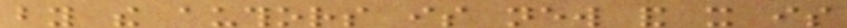by the authors is new and it is
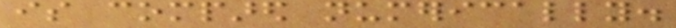is compared numerically.
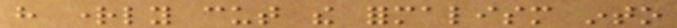have rightly cut the formalism into
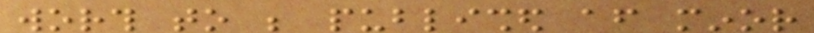worth to be published after minor
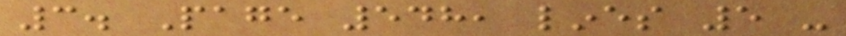3. Page 548, lines 5 -
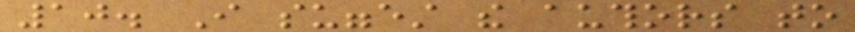10. I suggest the authors to
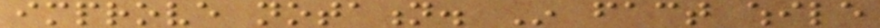improve notation. In fact while
